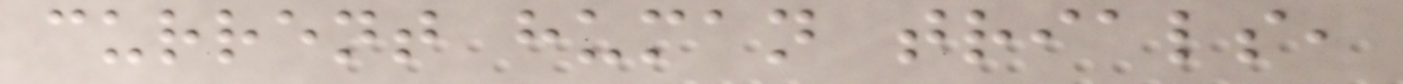current human trials,
